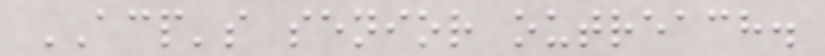ACP's senior outreach.
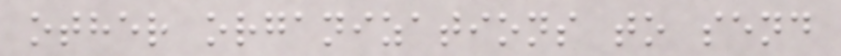other organizations to send
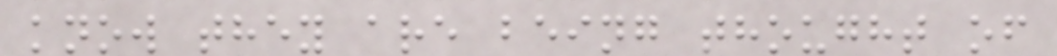know they are being thought of
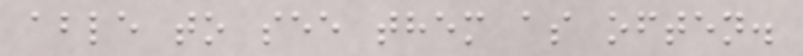able to see them as often.
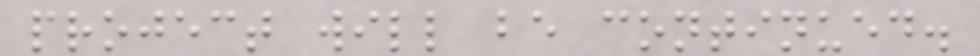project will be continued.
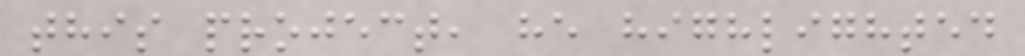this project, he highlighted
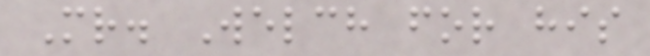Mr. Welch for his
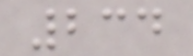234
